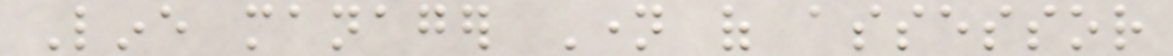Line manager Name of assessor
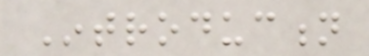Introduction
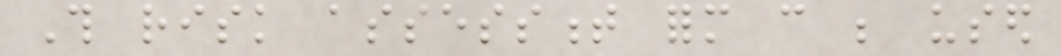This risk assessment form can be used
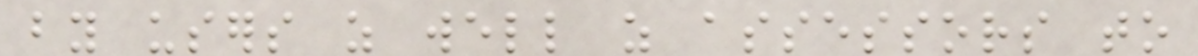by users as well as assessors to
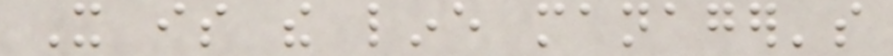It is the line manager's
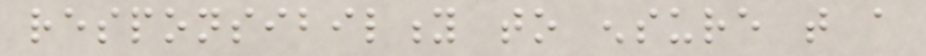responsibility to ensure that a
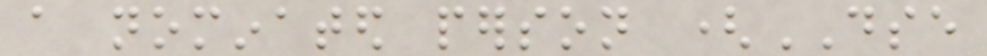a nominated person (DSE
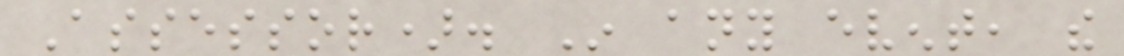Assessor). In any event, the
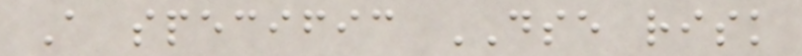A specific DSE risk
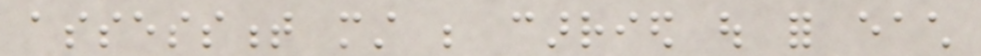assessment must be carried out for each
